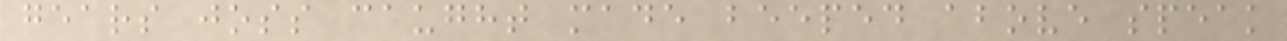gears joss caught made beeped above speak
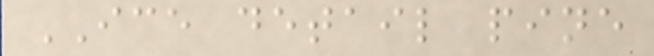ICE detail pine
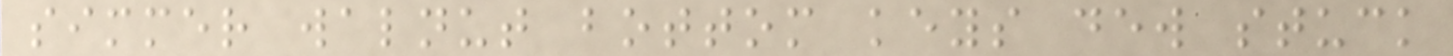simmer walnut bottom keys dew stuck
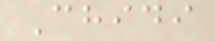Chidi
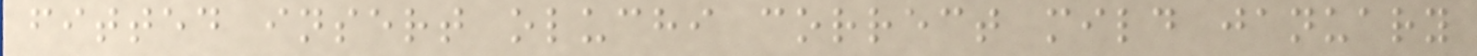fitted insert oluchi correct mild january
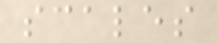scales
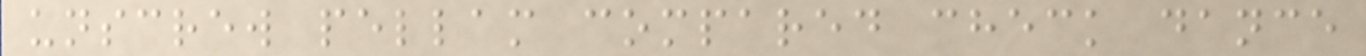unscrew pellam compared check dance
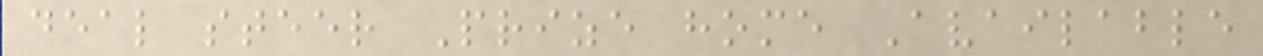deal steer Prize home Available
